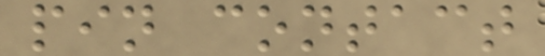pin contact
